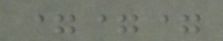===
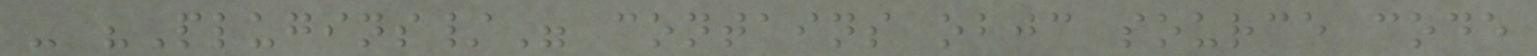- "Plugins/" contains objc source code
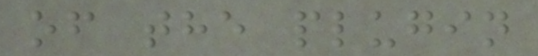of the plugin
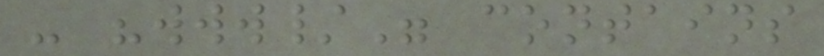- "www/" contains
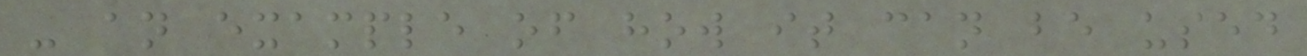- an example of how it can be used
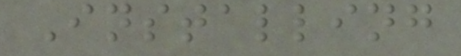Installing
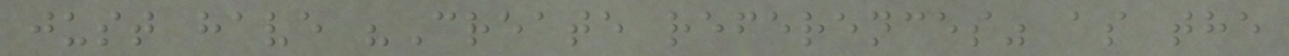just have "Create references" as the
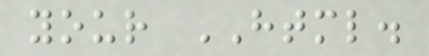your HTML.
